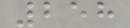258
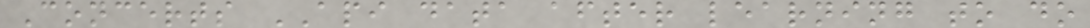Concerts API data after learning to do
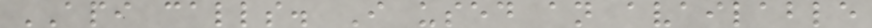API calls. I used an available
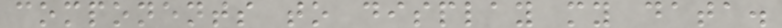components to display my data.
